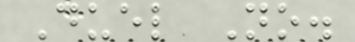Duel No.
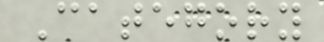Category
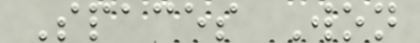Spaces Won
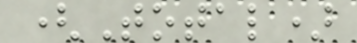(Total)
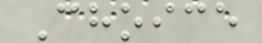Choice
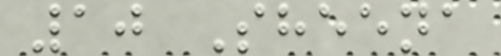10 Sheena
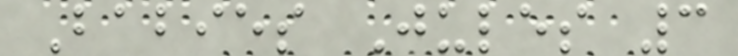Babies Jules 3
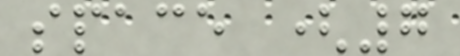space (7
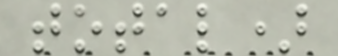total)
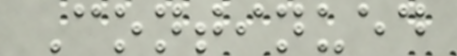Continued
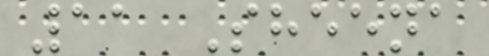11 Sheena
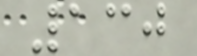130
